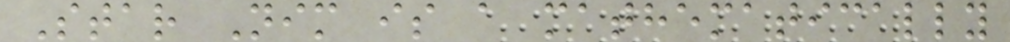Star Nim is a mathematically
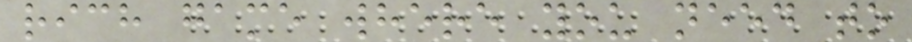rich game where you need to
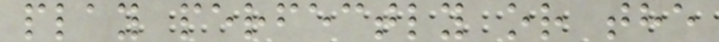play perfectly or the
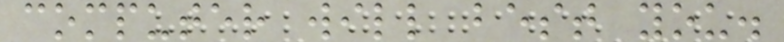computer will best you.
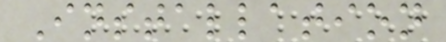Installation
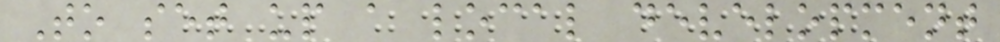To set up a local development
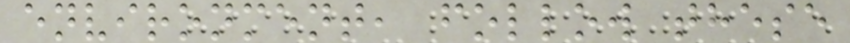environment, follow these
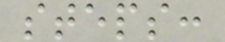steps:
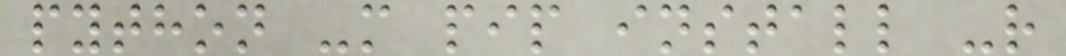python -m pip install -r
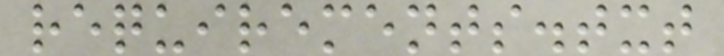requirements.txt
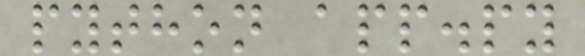python app.py
